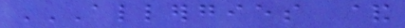ALLERGIES &
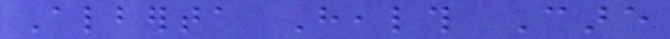Alberta Health Care
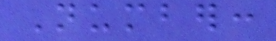Number:
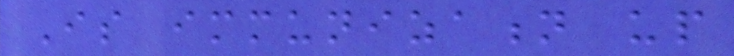Is immunization up
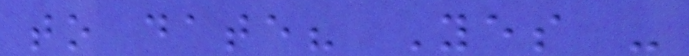to date? Yes -
